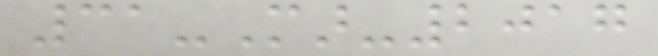31-Mar-2017
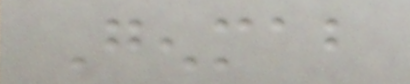Genmab
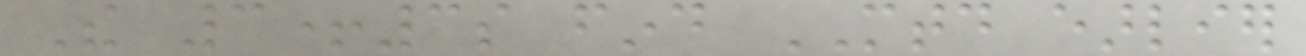The 3+3s find MTD earlier
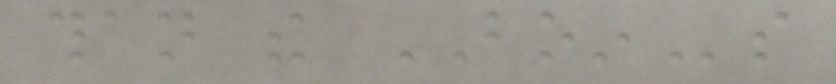than the BOINs
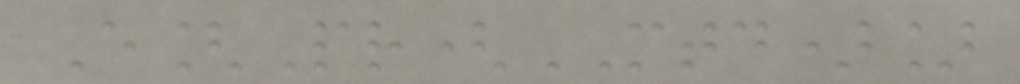E[Pr(MTD)]
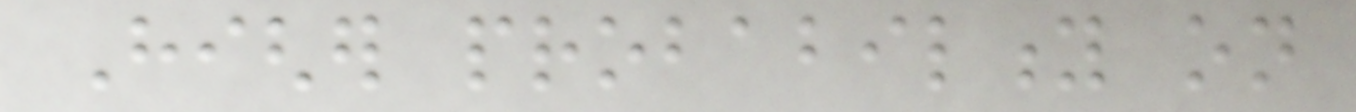Higher probability on
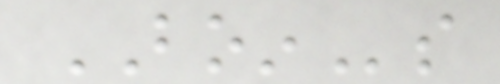BOINs
